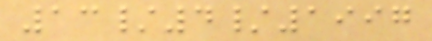13/4/1997
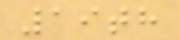19th
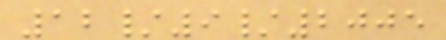12/9/2005
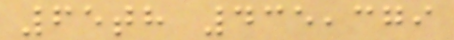65th 435,379
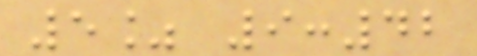5% 9:42
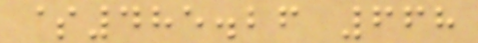$485.26 668
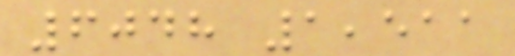6048 1,511
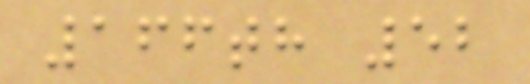166th 52
